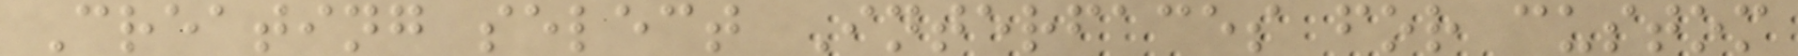Creating select Interfaces for custom
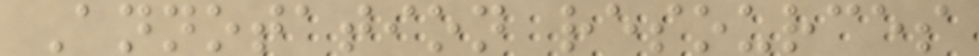Annotation resources
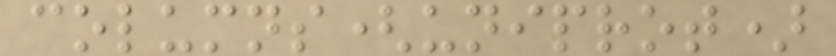columns(uniprot)
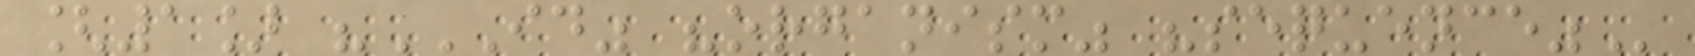[1] "ID" "ORGANISM" "SEQUENCE"
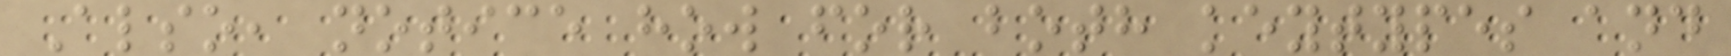Also, notice how for both keytypes and
